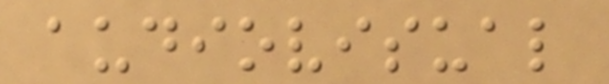audiovisual
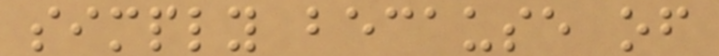simply because of
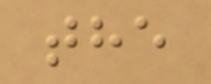the
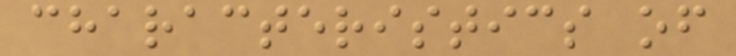characteristics of
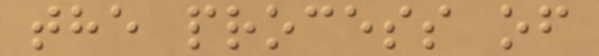the process of
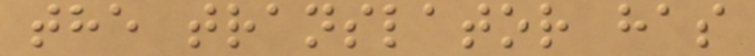the translator has
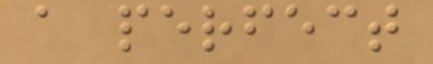a perfect
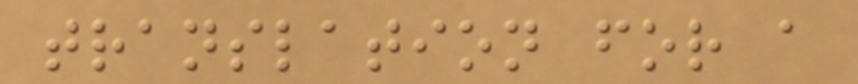translation for a
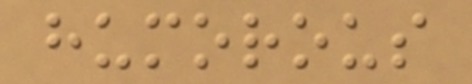humorous
